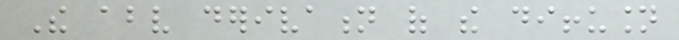The above derivation of the diffusion
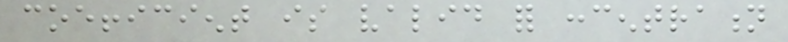coefficient is valid for concentration
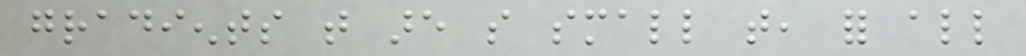gradients that are so small that, for all
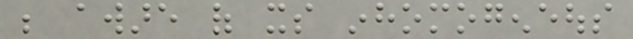be aware of its inhomogeneous
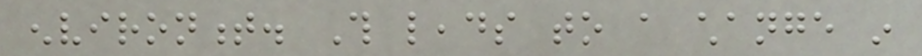environment. This leads to a change in
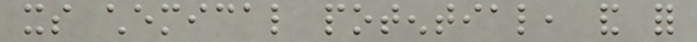its chemical potential, and for
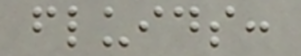fluids:
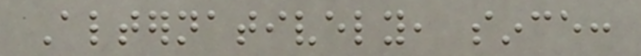Alternatively, since:
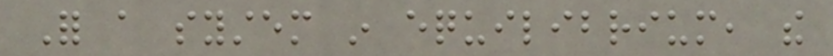For a system in equilibrium, the
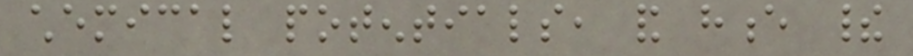chemical potentials, and hence their
